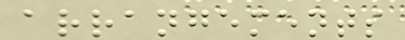arrangements
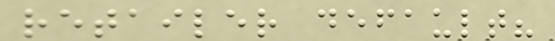retailer default?
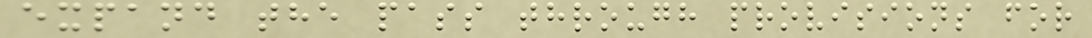expand the pass through provisions for
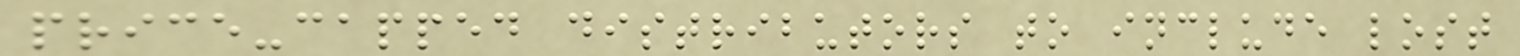price-capped distributors to include lost
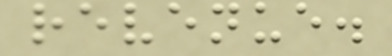revenue.
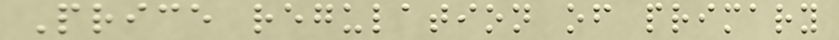Price regulation of primary
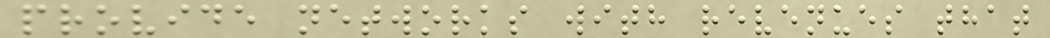provide networks with revenues that
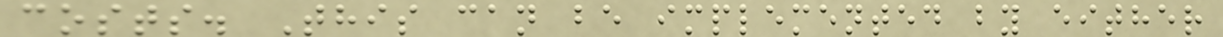costs. This can be implemented by either
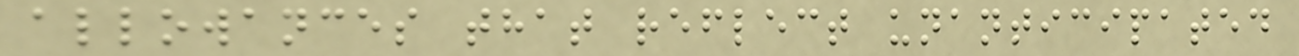allowances that reflect unanticipated
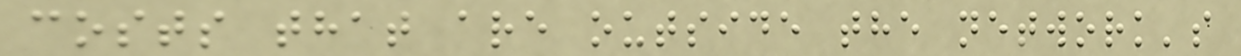costs that are outside the network's
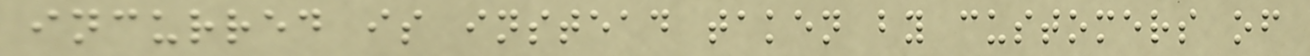incurred is instead taken by customers of
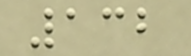132
